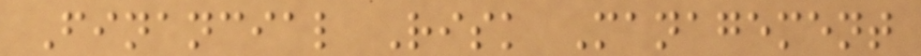Financial Risk Management
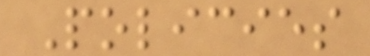Policies
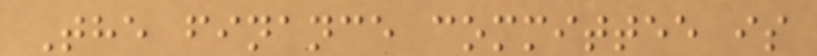The finance committee is
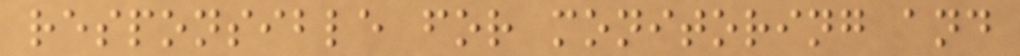responsible for monitoring and
